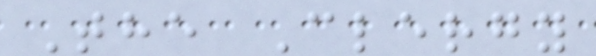The Clergy
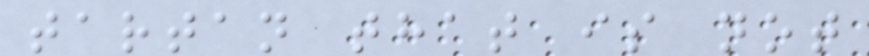tartan that is not
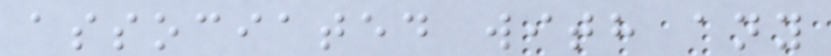associated with any
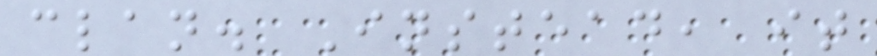clan. Instead, it
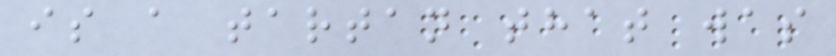is a tartan that was
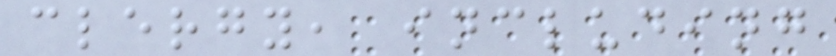clergy, including
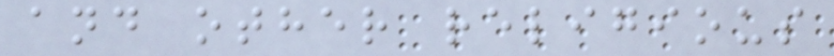and other religious
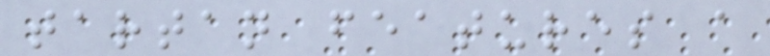tartan features a
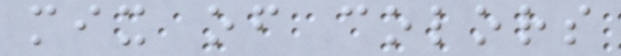mix of colors
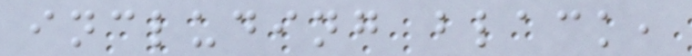including black,
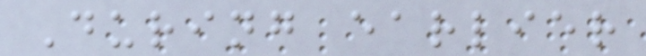During earlier
